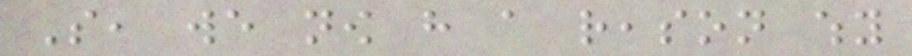So, we now have a reason why
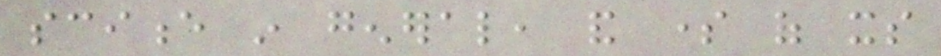science in general, and some of its
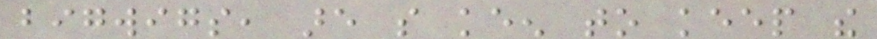bigwigs, are so keen to keep the
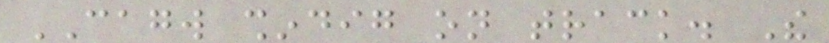CAGW shindig on track. The
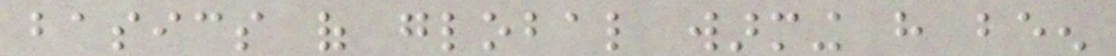basics of global warming have been
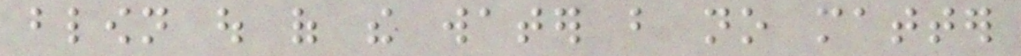blown out of the water but no matter
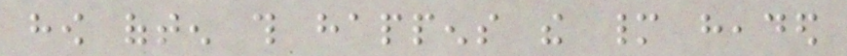how often this happens the many headed
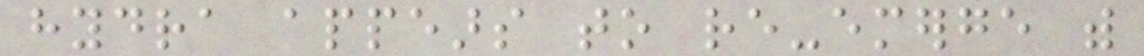hydra appears to re-emerge with
